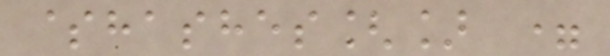$hashes[] =
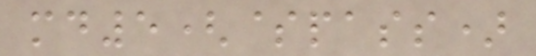md5($pass)
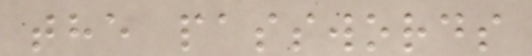the passwords
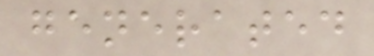generated
